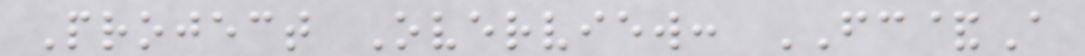Project Overview: FC&A
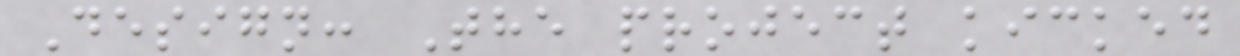Design: The project kicked
